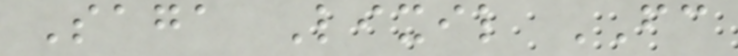Saga Lixil FC
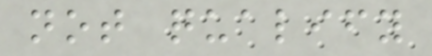not qualify
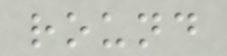round
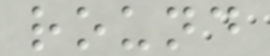round
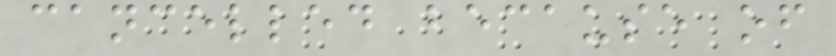cancelled because of
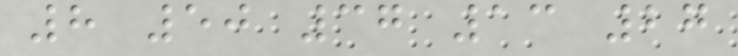8 50 37 13 27
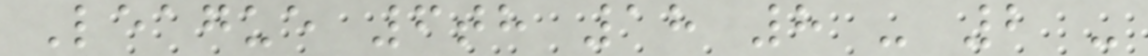League 6th 18 8 - 2 -
